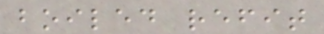boiled refit
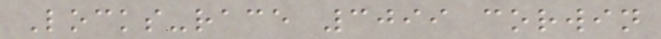Locks-race 3099 corwin
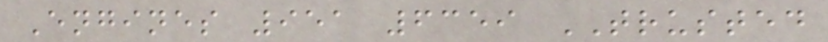Engines 951 6359 TRUSTED
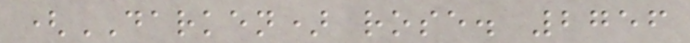(DARKEN) rose. 2756
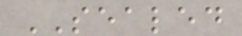SEALED
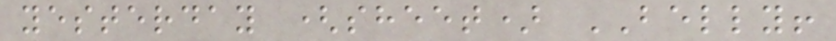yesterday (sheet) BELLY!
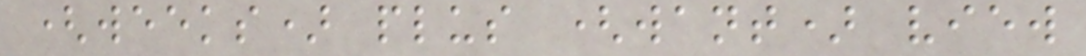(weeks) plus (want) view
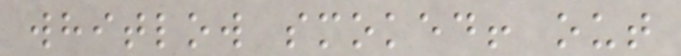whitlow smoked! out
